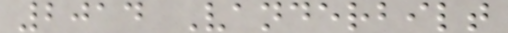2014 Vanderbilt
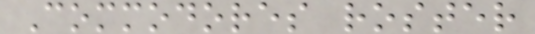Commodores roster
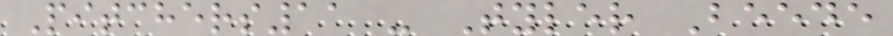Pitchers11 - Tyler Beede
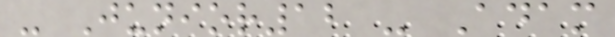- Junior12 - Adam
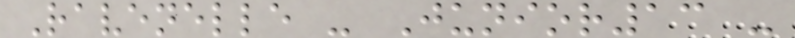Ravenelle - Junior13 -
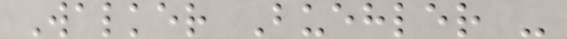Walker Buehler -
